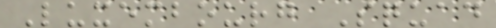Luxembourg Squad
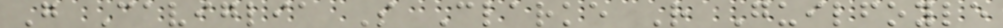G Caviglia S Clarke R Guilfoyle
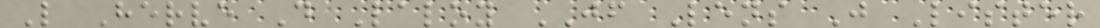L Herve D Laloy JF Lens J Lister
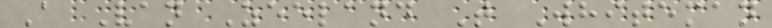A Van Zeeland T Whiteman
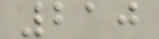210
